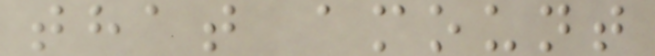that amount
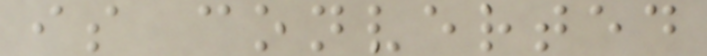is converted
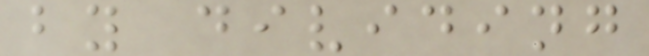by dividing
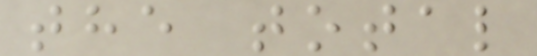the total
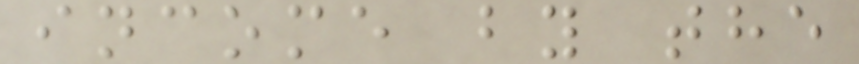income by the
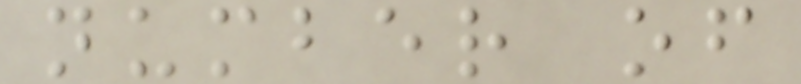number of
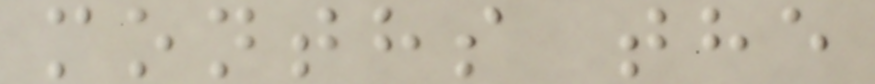months the
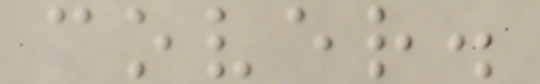cover.
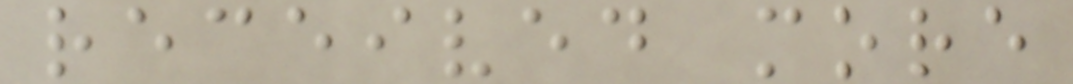received more
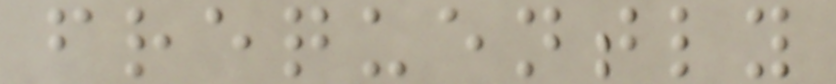frequently
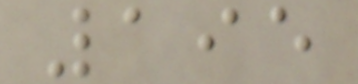195
